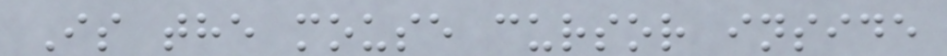Is the mouse cursor inside
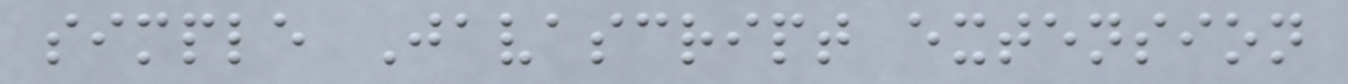simple Javascript extension
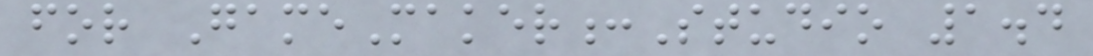for GameMaker:Studio 1.4
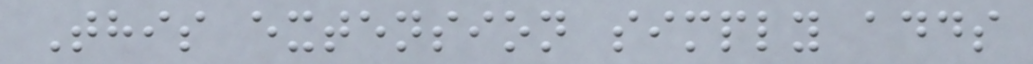This extension simply adds
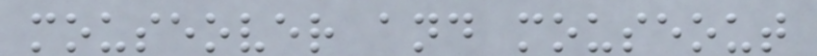mouseover and mouseout
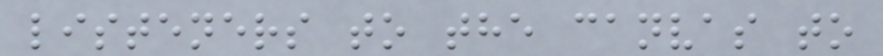listeners to the canvas to
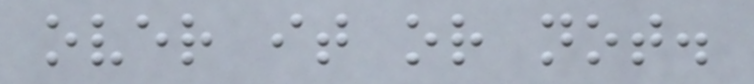over it or not.
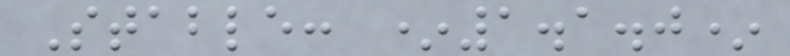Stable: *1.1.0*
